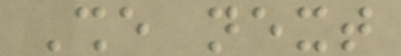She next
